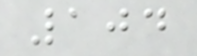104
